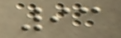93
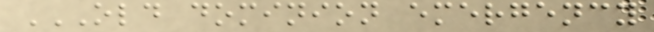OLD DOMINION EMERGENCY
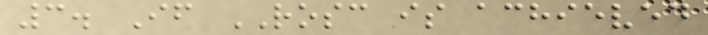3. If ROSC is achieved
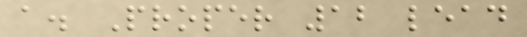a. Proper 12 lead
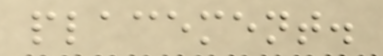placement.
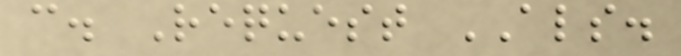c. Request ALS.
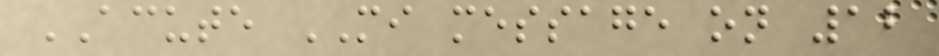ACUTE MI message on 12
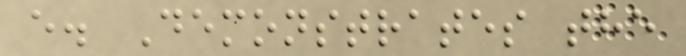e. Demonstrates the
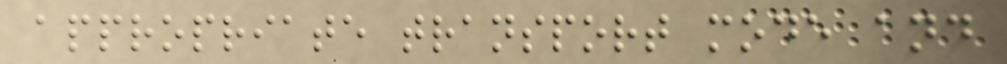appropriate transport mode and
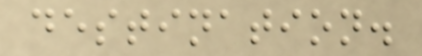destination.
